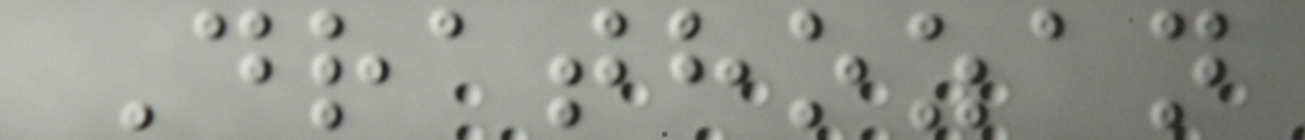Drathozan
